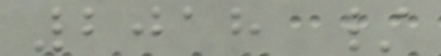2018 /
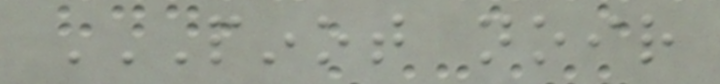PINOT NOIR
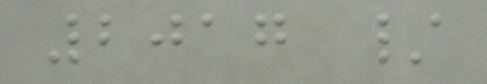2017 /
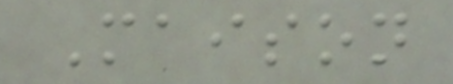Maison
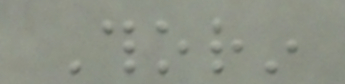Thorin
